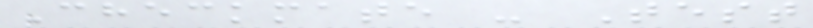Checkmate - Test
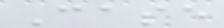Case
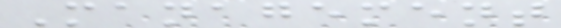Management
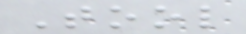Tool
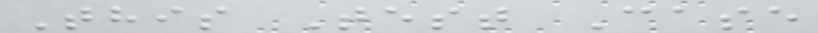This Test Case
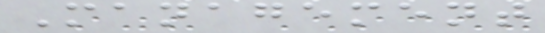Management
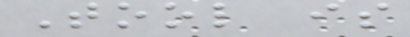Tool is
